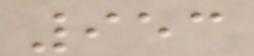953
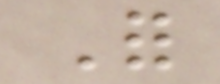For
